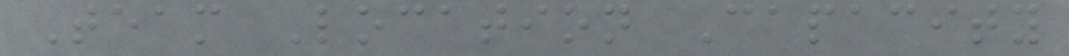Team Location Capacity
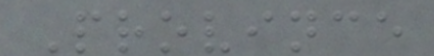Province
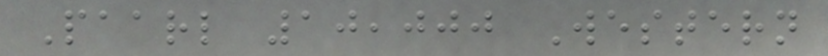Paarl 10,000 Western
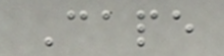Cape
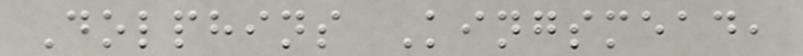Dolphins Kingsmead,
